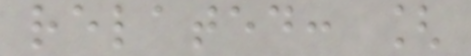related: [
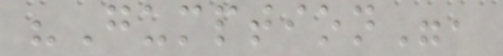"Gumption",
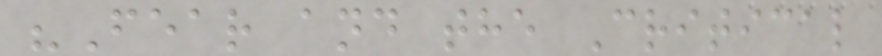"Fear and the Critical
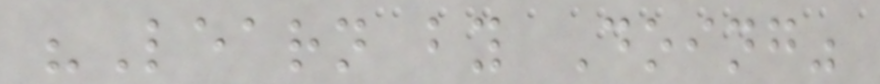"Learn by Doing"
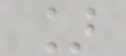]
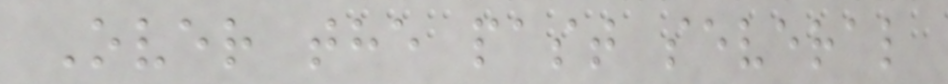Over the past several
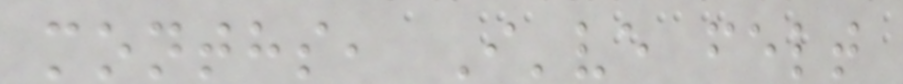months, I've felt
